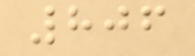806
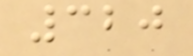320
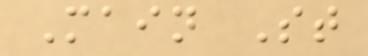Main St
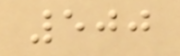500
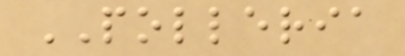POLLERIA
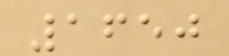1650
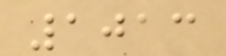1013
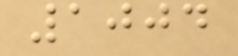1004
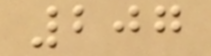207
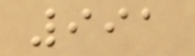991
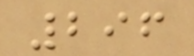296
